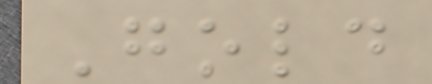Gold
